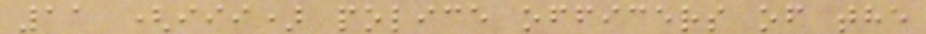11 (iii) police officers of the
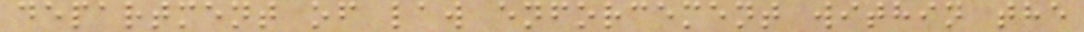department of law enforcement within the
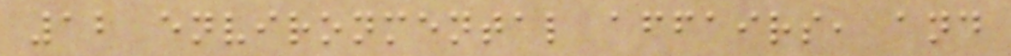12 environmental affairs, and
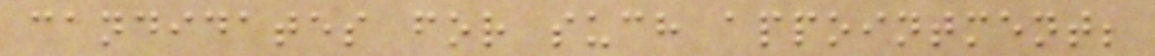candidates for such appointment;
